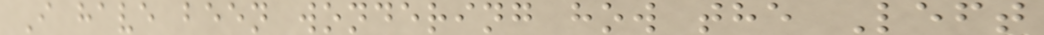I have been wondering how the Left
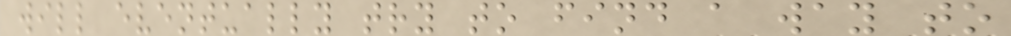will eventually try to find a way to
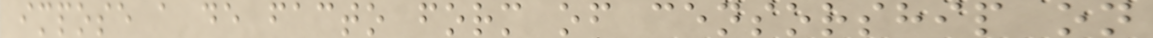impose a de facto form of censorship on
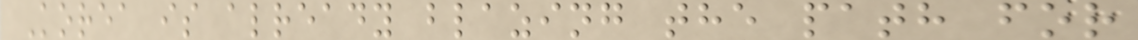Korea is already blazing the path for
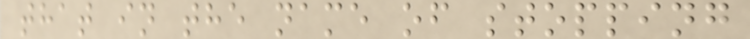that in the name of stopping
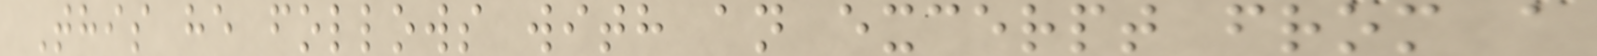This he follows with an excerpt from a
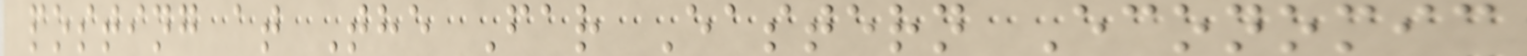posting at The Far Eastern Economic
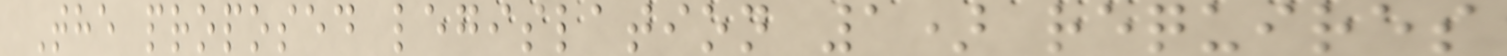The proposed legislation 1) requires
